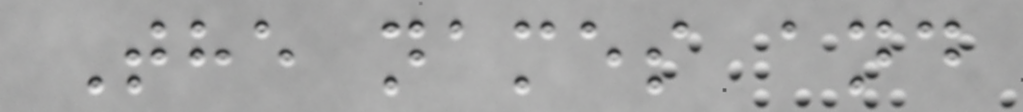The names and
